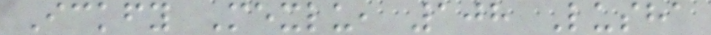Ickfy Mexlu, 108 Lusha
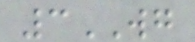3WG
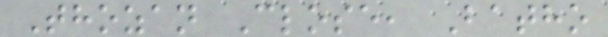Thozan Close, Batho
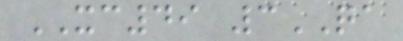XC49 3QA
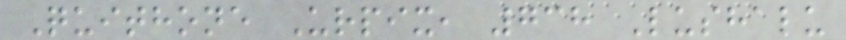Quithone Urpix, 738 Lushalu
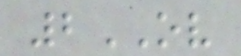2OV
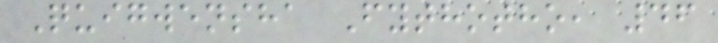Quigwensha Fythotho, 46
